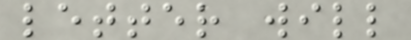letter will
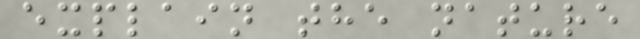explain the nature
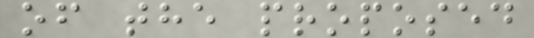of the proposed
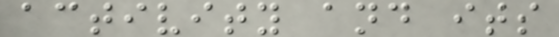activity and its
